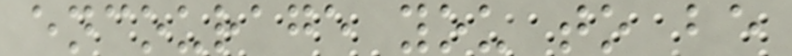encourage you to be
